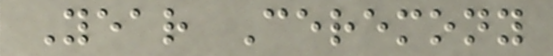Year Ceremony
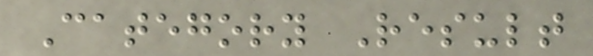Category Result
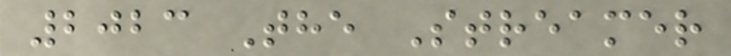2023 The Streamer
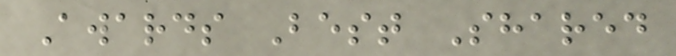Awards Best Shared
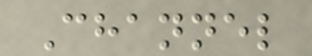Channel
